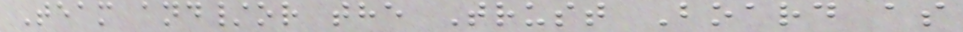Team and/or the Trust Board as
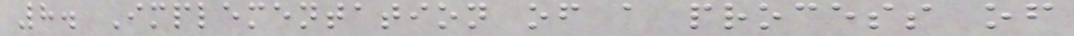8. Implementation of a process of
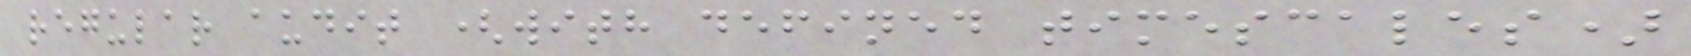regular audit (with defined timescales)
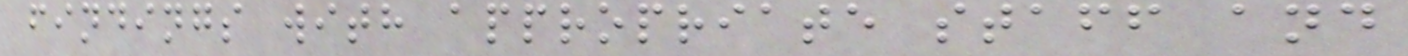findings with appropriate staff and
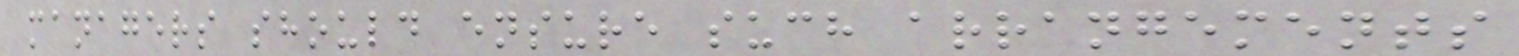managers should ensure such arrangements
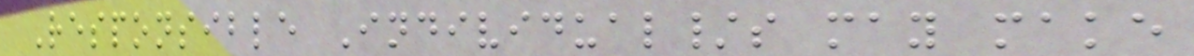Responsible Individual/s may make
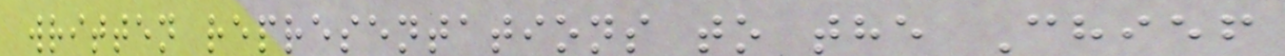written representations to the Chief
